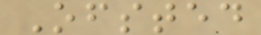Ofsted
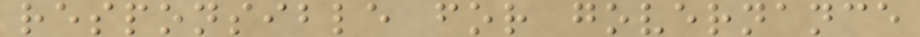responsible for governance
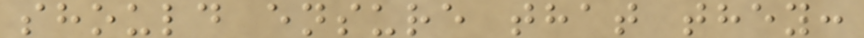should ensure that they:
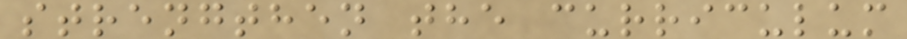strengthen the curriculum
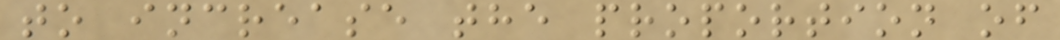to increase the proportion of
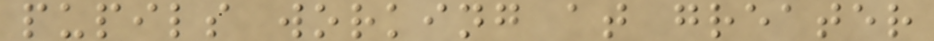pupils working at greater
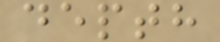depth
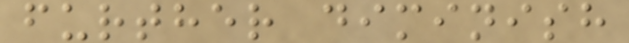further diminish
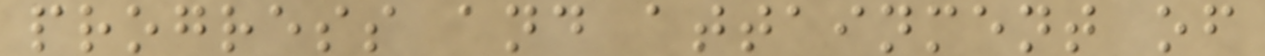progress and attainment of
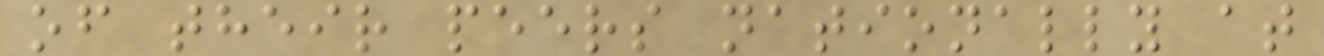of their peers nationally at
